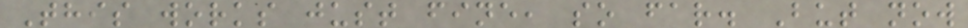This works just fine, so far. But now
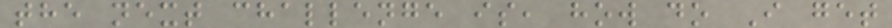the next challenge is, how do I get
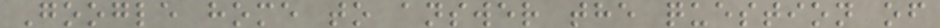Google home to answer the question of
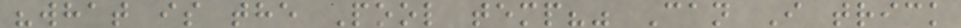"what is the Pool temp?" Can I trick
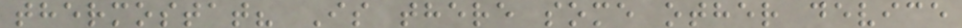thermostat? Is there some other device
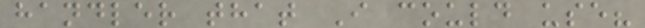handler that I could use?
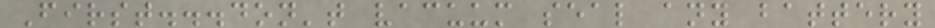First...don't vacuum seal any battery
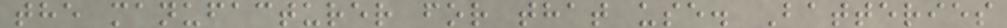the manufacturer for that use. Batteries
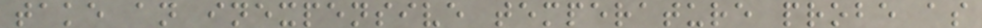take an inexpensive temperature probe as
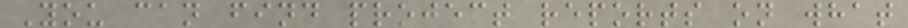You can find project reports on what
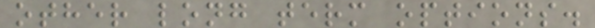other long term options.
